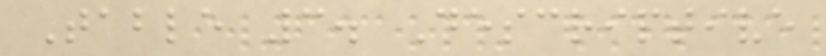Table 3. Descriptive
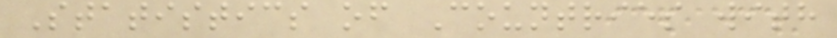Statistics of Countries with
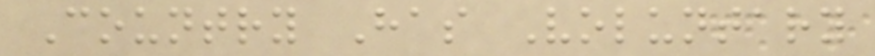Country Has Voluntary
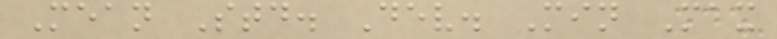Mean Std. Dev. Min Max
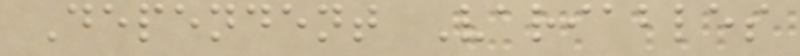Dependent Variables
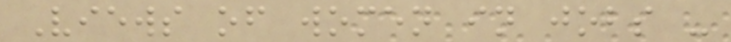Views of women in jobs -
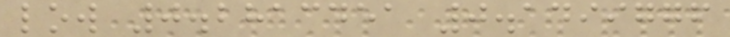low 0.2813451 0.1499776
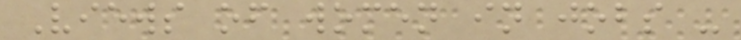Views of women in jobs -
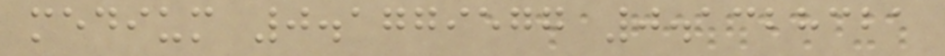medium 0.1779577 0.1328321
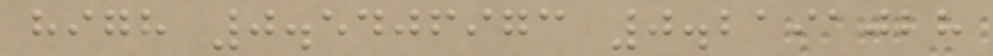high 0.5406973 0.2191028
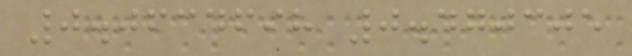0.0634698 0.470305
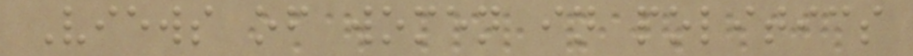Views of women in politics
